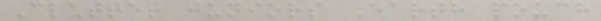Clutter juniors Earth pouch
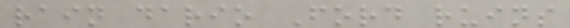rain dario Ford ruins
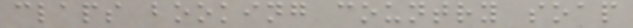claps booking country soap
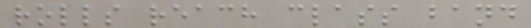rolls reach class band
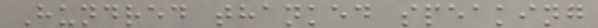Hundred thanked speaking
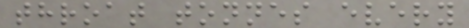throat tonnes every
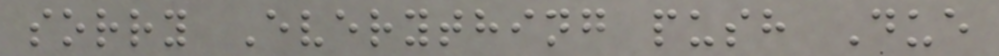sorry Everything push Due
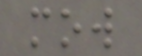mow
